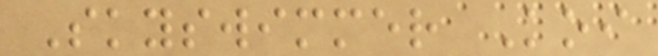Skyswimmer Koi
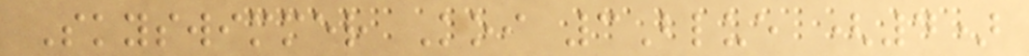Skyswimmer Koi 3Blue (4)
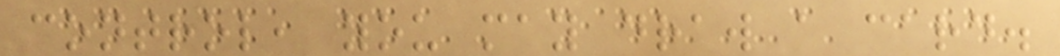control, you may draw a card.
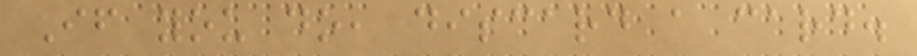If you do, discard a card.
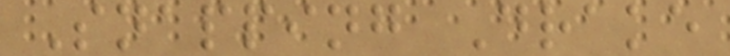Snapping Drake
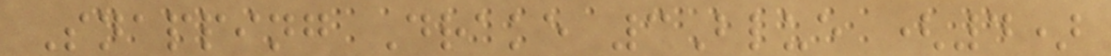Snapping Drake 3Blue (4)
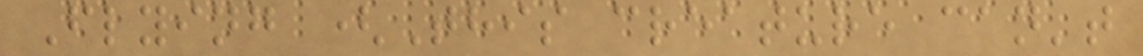Flying (This creature can't
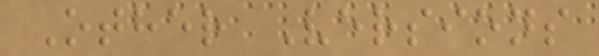Other Versions
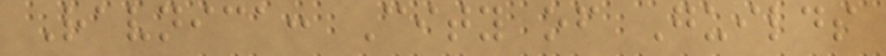Ravnica: City of Guilds
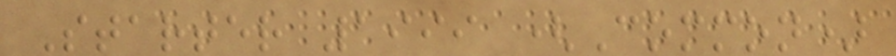Starter 1999 (Common)
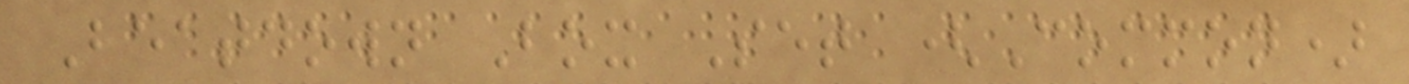Beatdown Box Set (Common)
